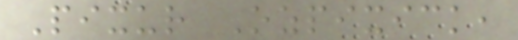Pixur Ozpixick,
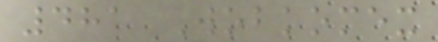481 Wobkomex
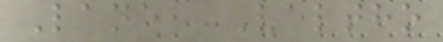Lane, Veltho
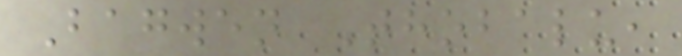Bagwen Thobalu,
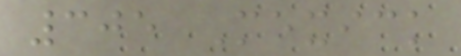305 Mexick
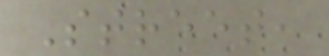Street,
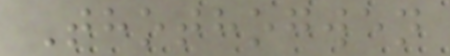Thothogwen
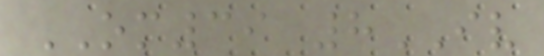OM39 8IV
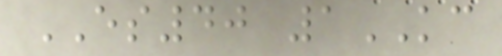ES40 1KC
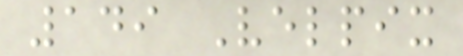149 Velpix
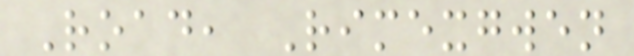Road, Rimexgwen
